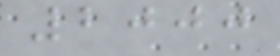2000
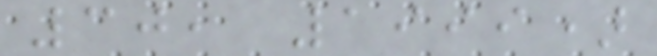30, 1999)
